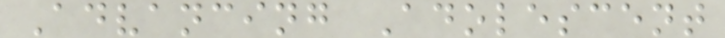Advancing Adolescent
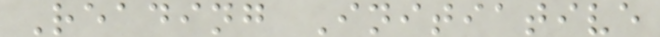Reading Initiative
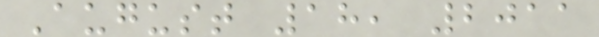August 18, 2011
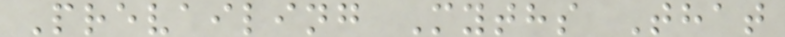Prevailing Myths That
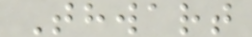Thwart
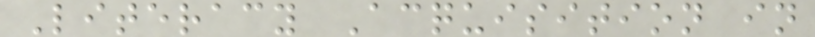Literacy Acquisition in
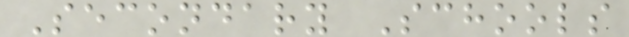Secondary Schools
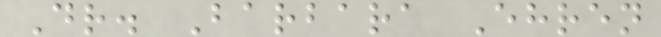Dr. Barbara Ehren
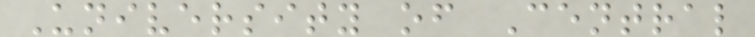University of Central
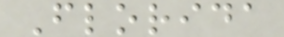Florida
